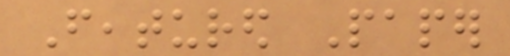Featured Paper
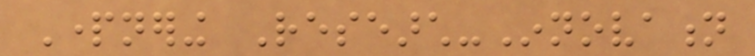Partnering Research-Innovation
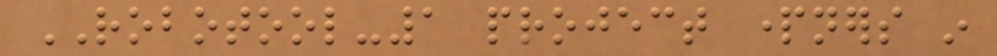ROBOTOOL-1 project partners in
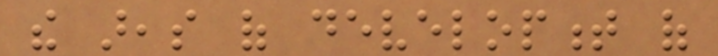the areas of development of
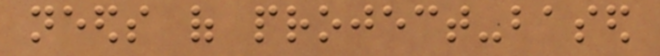needs of project-based
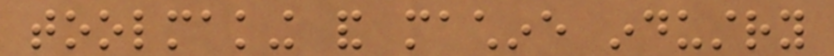toolmaking and machine industry
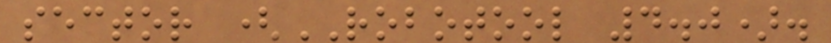sector (ROBOTOOL 4.0).
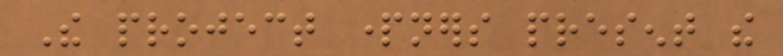The project partners present the
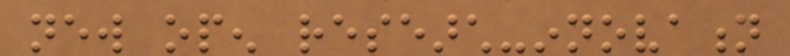new open research-innovation
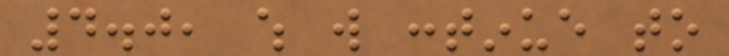4.0, which will continue to
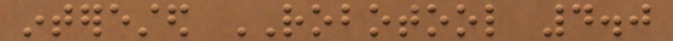interested ROBOTOOL 4.0
